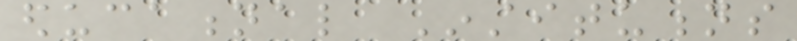educational Institutions
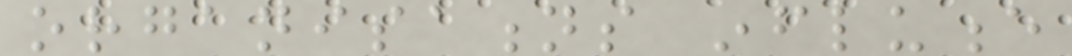organisations influence
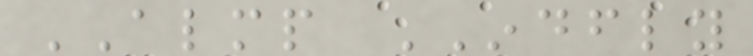ALMP INDFLY
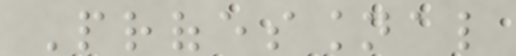Professional
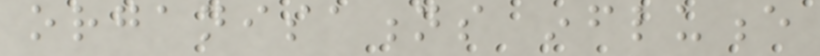organisations influence
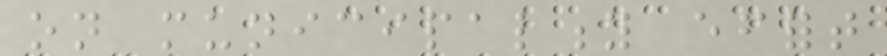on municipality effort
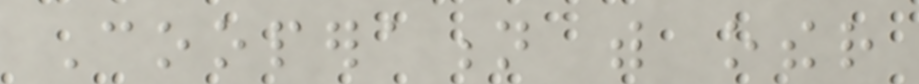Cooperation with other
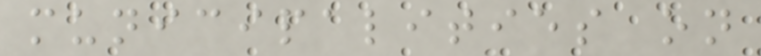municipalities on
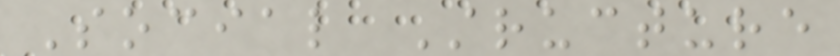Social Structure
